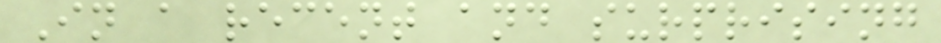In a recent and surprising
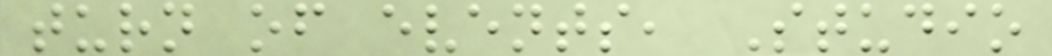turn of events, Studio
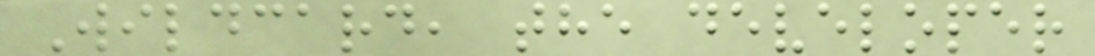Wildcard, the developer
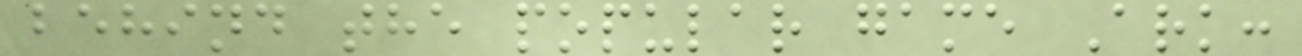behind the popular game Ark:
